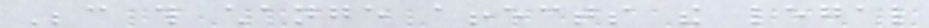Because this change affects the legal
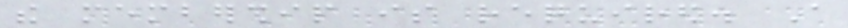the membership is required. A
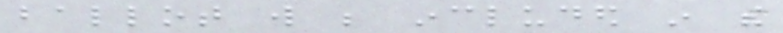ballot will be included in the
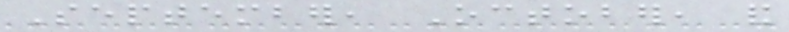September, October, and
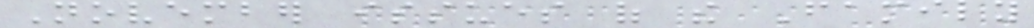November issues of the Family
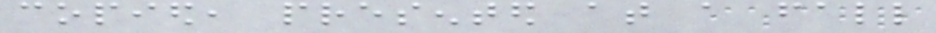copied, presented at a fall
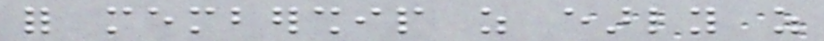for membership as early as
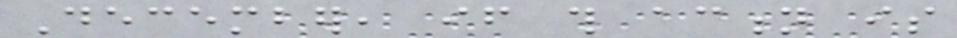December, if this action is
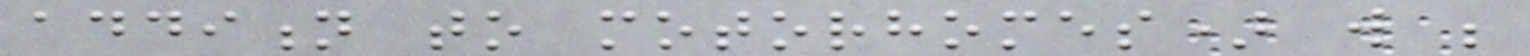addition to motorhomes) will be
